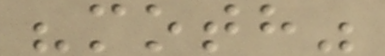"moth"
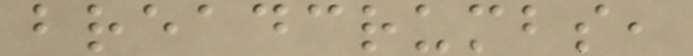breadcrumbs,
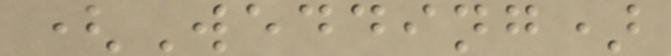(Wedding)
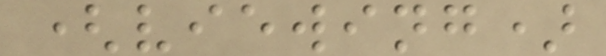(viewing)
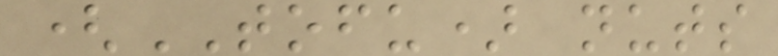(TOFU) nuts
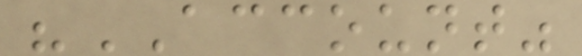"ACCOUNT"
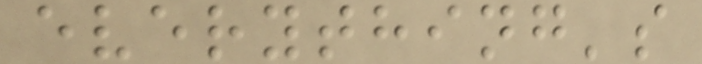everything's
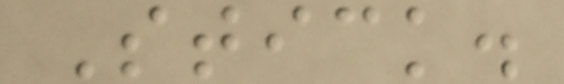Stick.
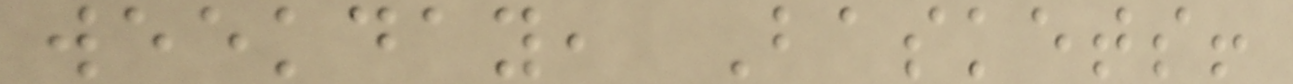weekday, Baskets!
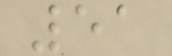51
